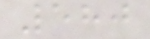580
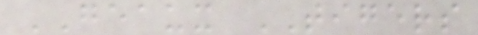GEAUX TIGERS
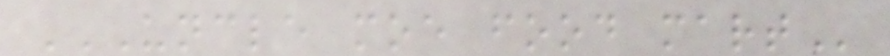UNCLE MOE FOOD MART
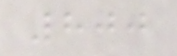800
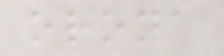orona
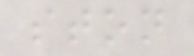ston
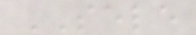SELE
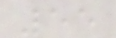55
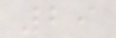29
